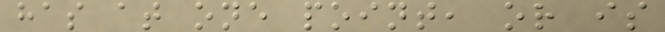has at one point, or is
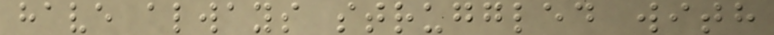have always struggled with
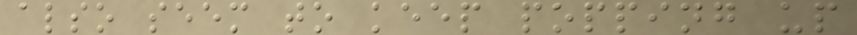also seem to keep popping up
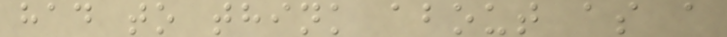had to think about as a
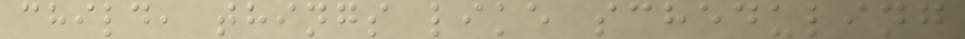child, things like scheduling
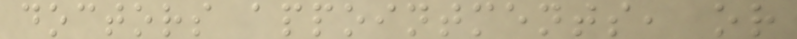doctors appointments, or
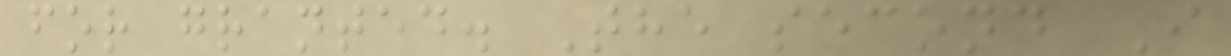for granted. The second I
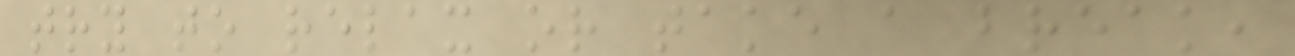try to relax or take a break,
